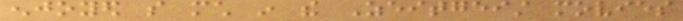enjoyed so much in the Zeitgeist movies
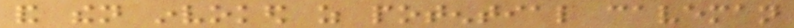and then invoked as potential caveman
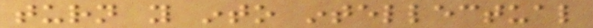turn you into intellectual
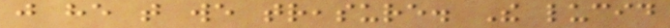just he that we treasure. The lucid
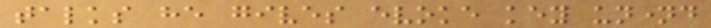talks he gives evoke key unnamed
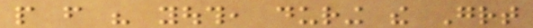people from his youth, during the Great
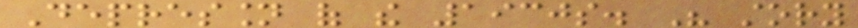Depression of the 1930s. His story
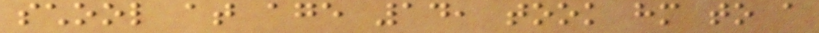school at age 14, took him to a
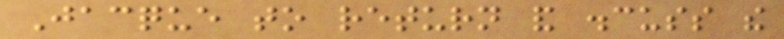Jacque to return and discuss the
